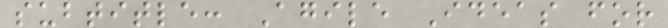subtitle: Agile Ideas for
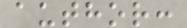author:
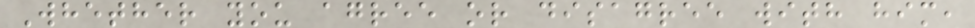Whether you agree or disagree with him,
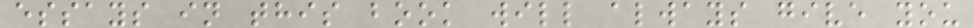essays in this book will always give you
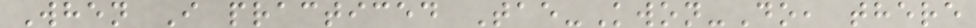When I practiced Tae-Kwon-Do, there
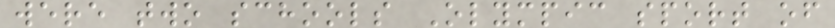were two schools Olympic sport of
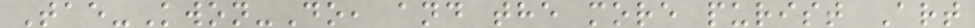Tae-Kwon-Do, and the more purist Art
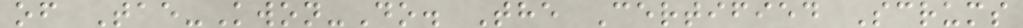of Tae-Kwon-Do. The Certified Scrums
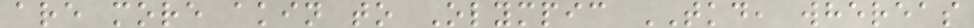are more akin to Olympic TKD, whereas
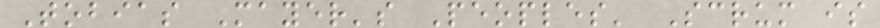Tobias Mayer's Peoples' Scrum is
